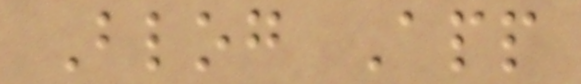Blog App
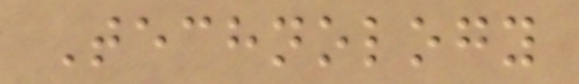Technology
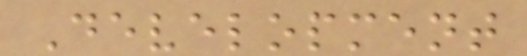Development
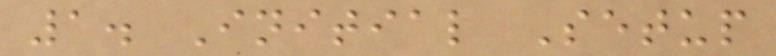1. Initial Setup
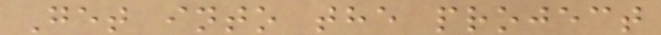Get into the project
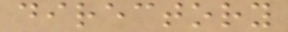directory
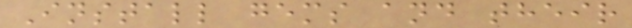Install gems and their
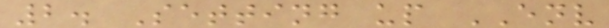2. Setting up ENV
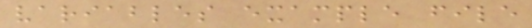variables example file
